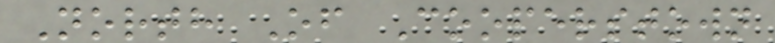North Of Cooperstown
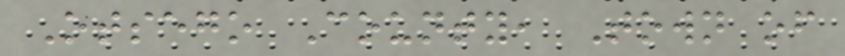Otsego County, Town of
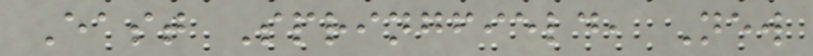East Springfield, New
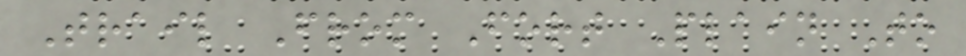Trail From Fort Plain To
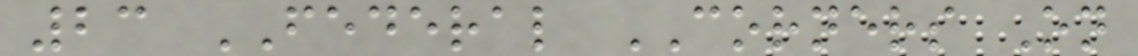23 FEDERAL CORNERS On
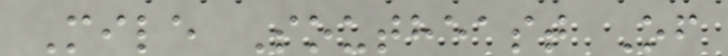Mile Southeast Of
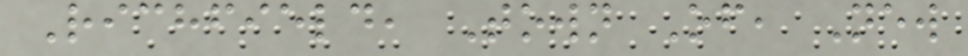Richfield, Town Of, New
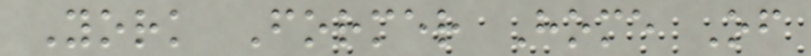York Former Home Of
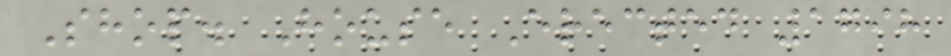Shop. House Erected 1798
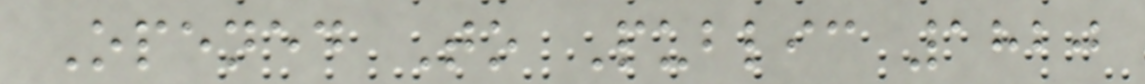Opened To Public 1820
